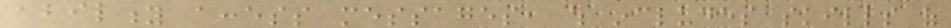ability access messages, which includes skills of
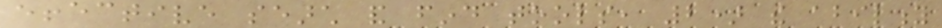effective search and find tools, 2) the ability
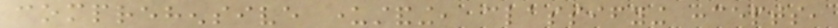comprehensive understanding, classifying concepts,
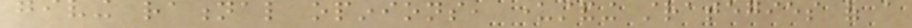giving rational opinions, understanding strategies of a
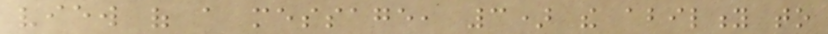view of a message, 3) the ability to
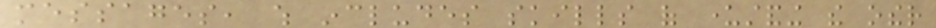messages, which includes skills of understanding the other
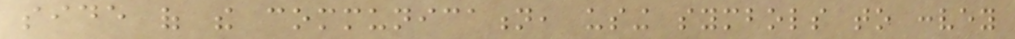side of the communication, using symbols to convey
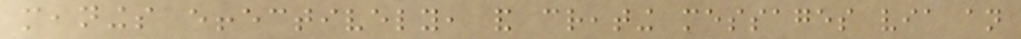meanings effectively, and creating messages via an
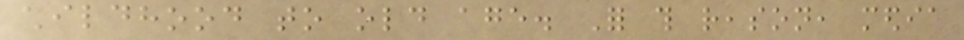childhood to old age. For this reason, media
